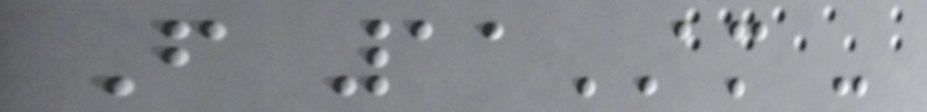From 11AM -
